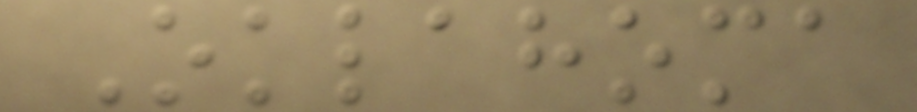Oklahoma
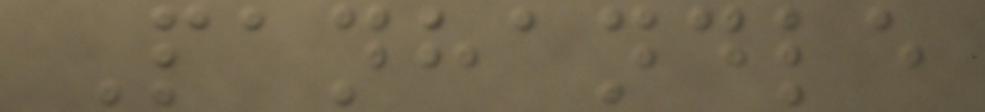Panhandle
